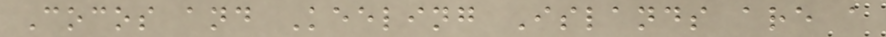Cocos and Keeling Islands are a
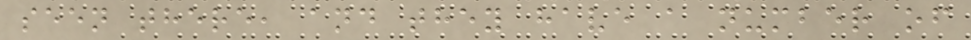seen there, and they have a number of
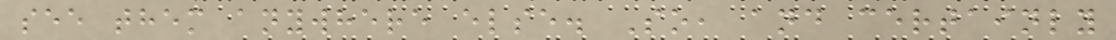see them anywhere else. So, and certainly
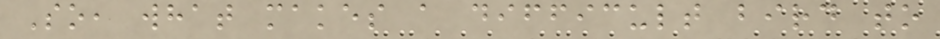So, what makes a difficult bird to
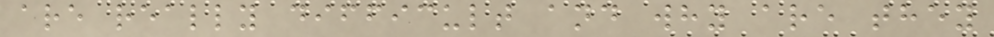are really difficult and why are they
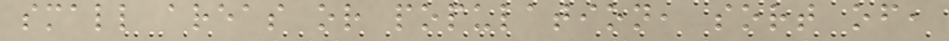small areas or population, sort of,
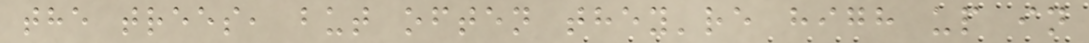the trees, but often they're high up in
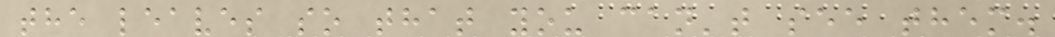the leaves so that you can't see them.
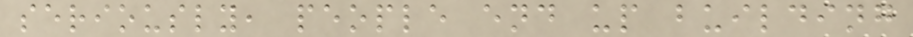seriously, people end up building
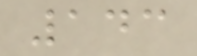143
